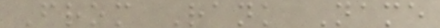From Rank Name
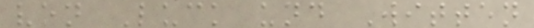von Luck und Witten
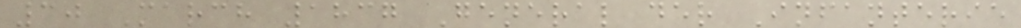30 March 1837 General der Infanterie
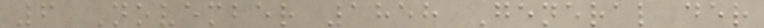6 November 1858 General der
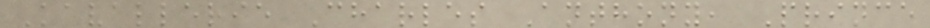Kavallerie Charles Anthony, Prince
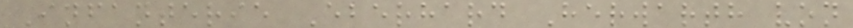Infanterie Eberhard Herwarth von
